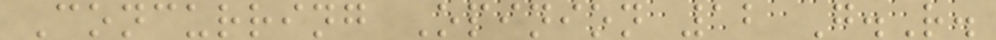Concurring Opinion 12 G.R.
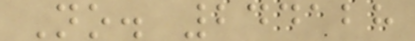No. 244128
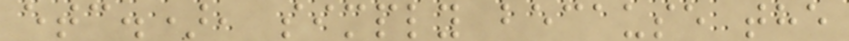etc.), simply because the
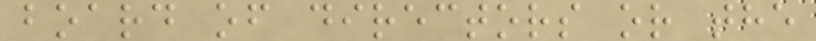board of directors or the
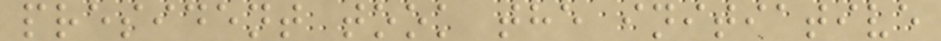president took the initiative
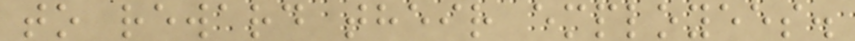to reward their employees.
